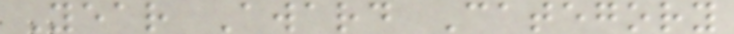Year Award Category
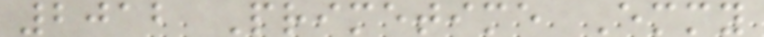2012 Primetime Emmy
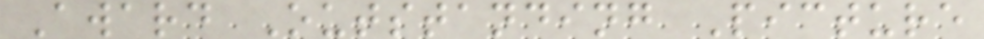Award Outstanding Picture
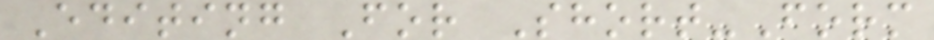Editing For Short-Form
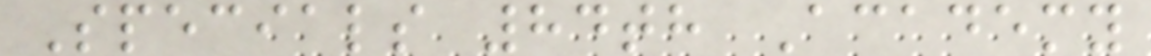Specials 84th Academy
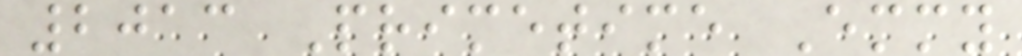2013 Primetime Emmy
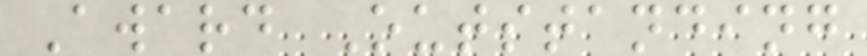Award Outstanding
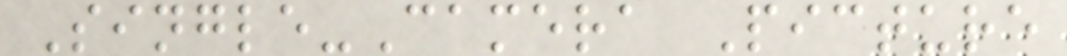Single-Camera Picture
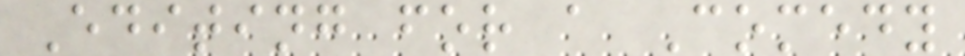Editing for a Comedy
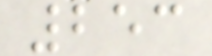253
